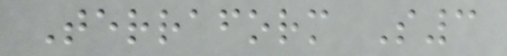Terraform S3
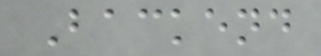Backend
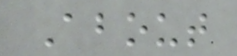About
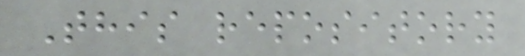This repository
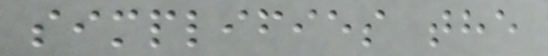simplifies the
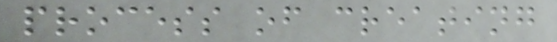process of creating
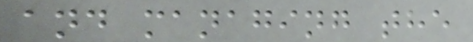and managing the
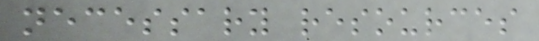necessary resources
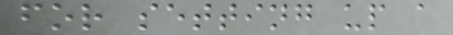for setting up a
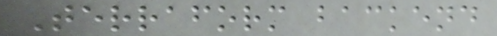Terraform backend
